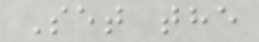Set the
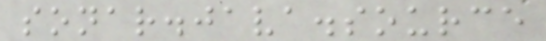sonar.java.source
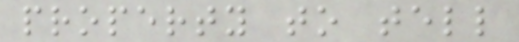property to tell
